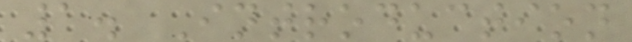1. Introduction
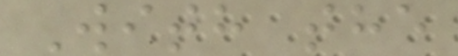With the
